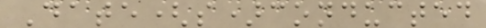Date(s)conducted
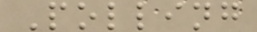Polling
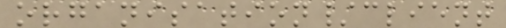organisation/client
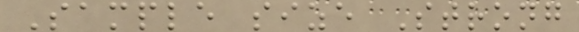Sample size Strong
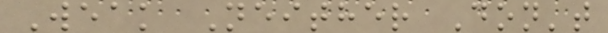Weak Neither Don't
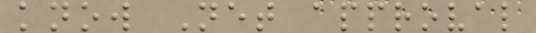know Net approval
